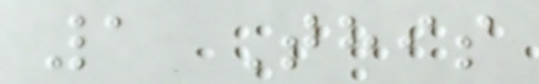1 This
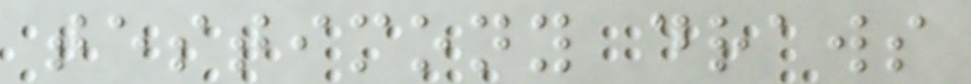testimony draws
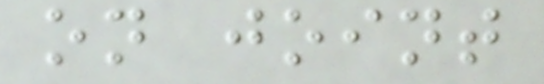on joint
